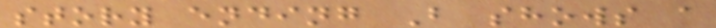story ending B shows a
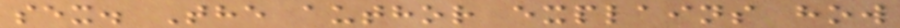sex. The author explains how
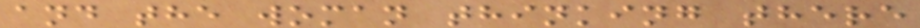and the woman thinking there
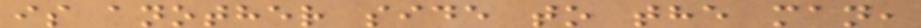is another side to the man,
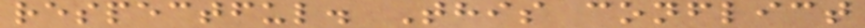respectful. This conflict
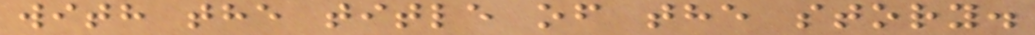with the title of the story.
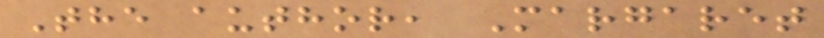The author, Margaret
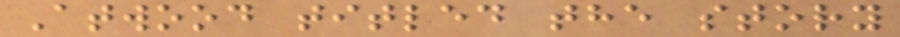Atwood titled the story
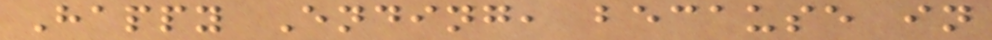Happy Ending, because in
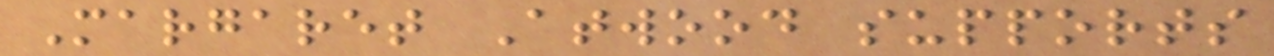Margaret Atwood supports
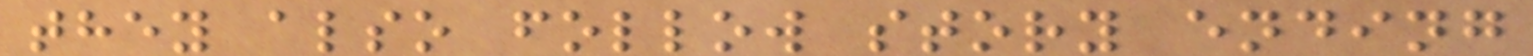they also follow story ending
